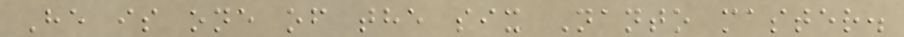He is one of the six Nanto master.
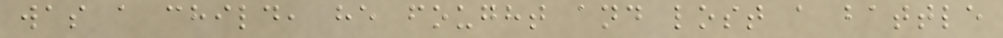was a child, he fought and lost a battle
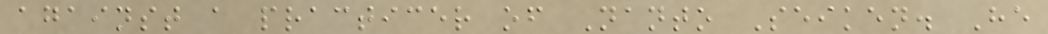against a practicer of Nanto Seiken. He
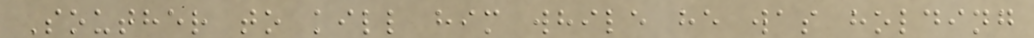Souther to kill him while he was holding
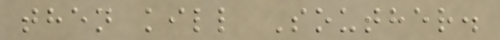then kill Souther.
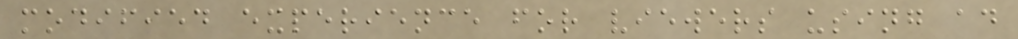modified experience for viewers using ad
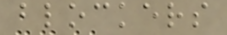blockers
